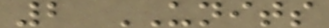2 UNITS
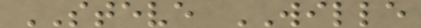STEVE WILLE
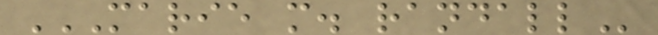MARIE M. RANDALL
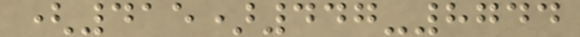(415)447-8744
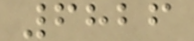6826
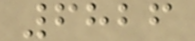6826
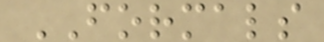FORMALS
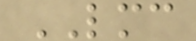LMC
